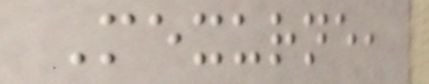Mexurne,
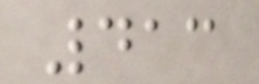413
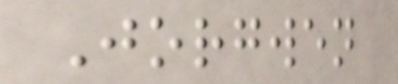Jorgwen
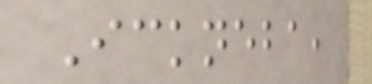Ickneba,
